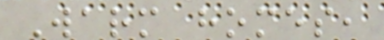Warm homes,
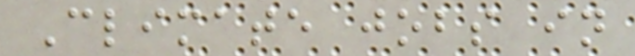Climate jobs in
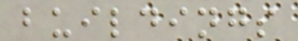buildings
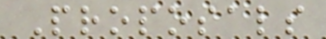Proposals
